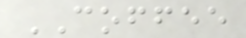COFFEE
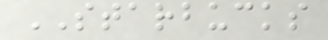STARBUCKS
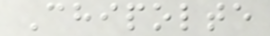Chipolte
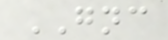GNC
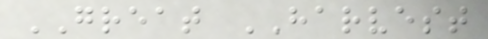GREAT HARVEST
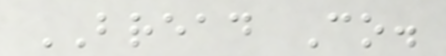BREAD Co.
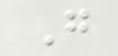G
